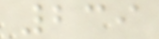239
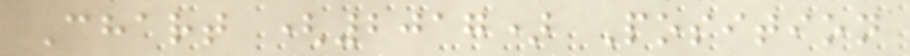Chart (2017) Position
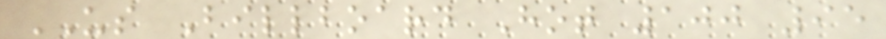US Billboard Hot 100 95
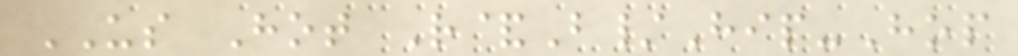US Hot R&B/Hip-Hop
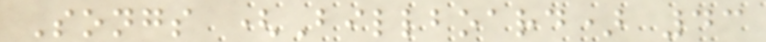Songs (Billboard) 43
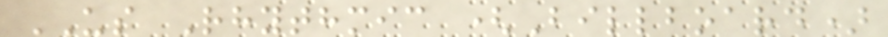US Rhythmic (Billboard)
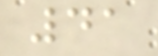41
